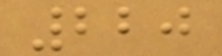220
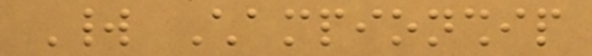World Championship
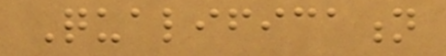Qualification
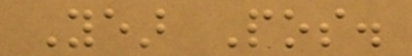Year Pos.
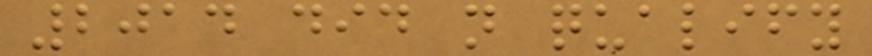2014 did not qualify
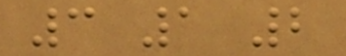3 1 2
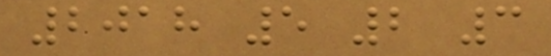2018 5 2 3
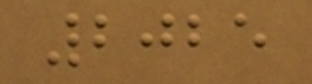2025
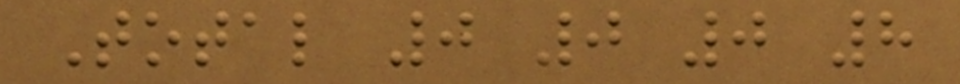Total 0 0 0 8
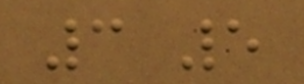3 5
